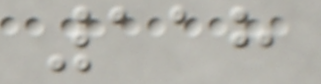118
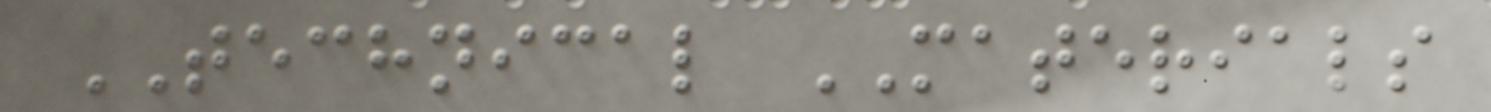TECHNICAL MATERIALS
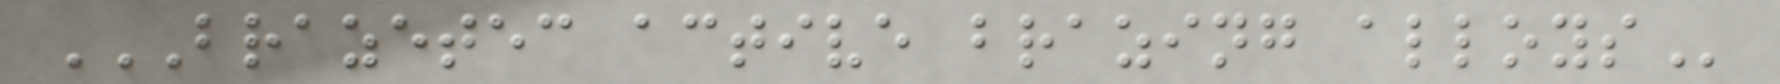BRAZETEC ACTIVE BRAZING ALLOYS
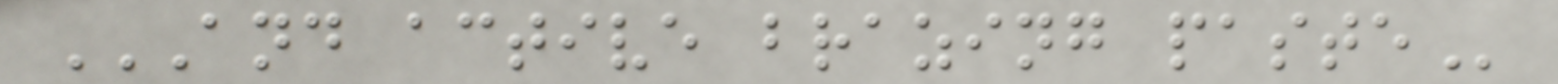AND ACTIVE BRAZING PASTE
